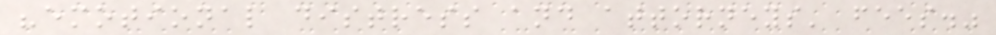"emotional distress and attorneys' fees."
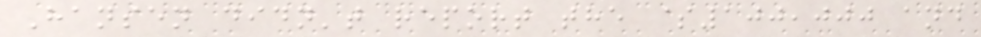Hansen didn't report the $100,000 and
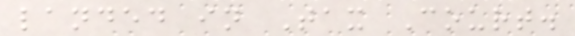landed in Tax Court.
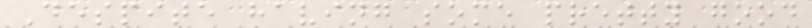Despite having some pretty good
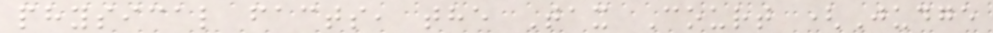physical facts, the Tax Court (Judge
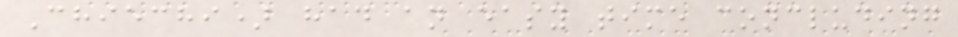Chiechi) had an easy time concluding
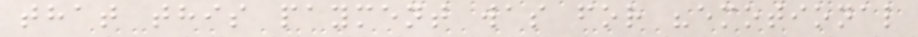that this payment was for "emotional
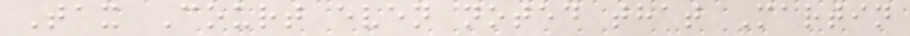Tax Court even noted that Martin
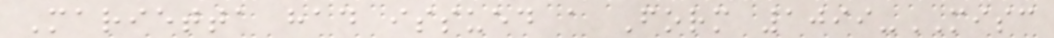Marietta had issued a Form 1099-MISC
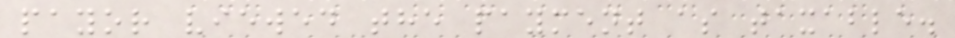payor viewed the payment as taxable.
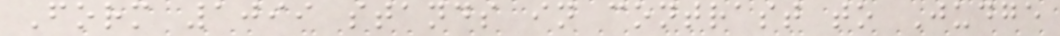Form 1099 stands in contrast to Judge
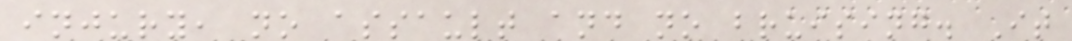injury, no assault and no bruising. It
